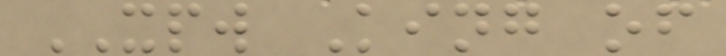XPW King of
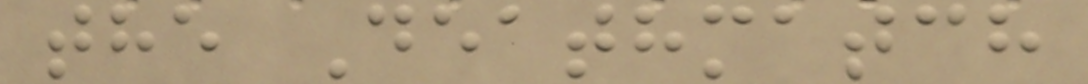the Deathmatch
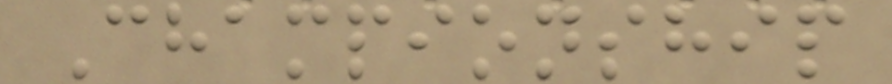Championship
